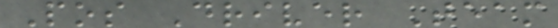Pos Driver Team
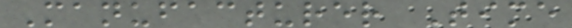Manufacturer Time
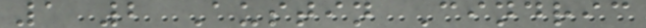1 2 Austin Cindric
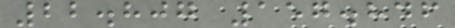22.807 157.846
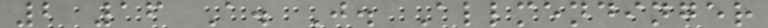2 16 A. J. Allmendinger
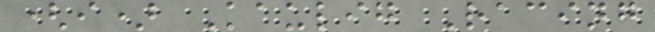(i) Kaulig Racing
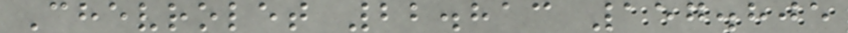Chevrolet 22.813 157.805
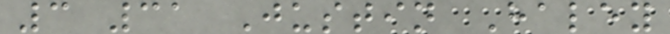3 31 Justin Haley
